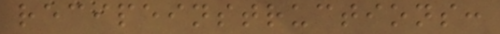recipeinstructions:
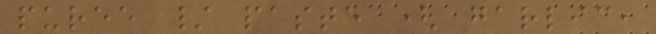puree / paste ( garlic,
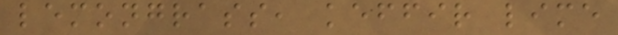lemongrass, keffir lime
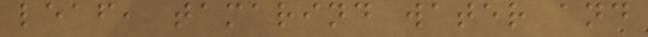leaf, tamarind water and
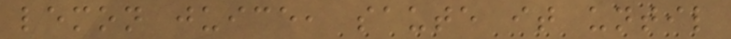lemon juice, saute it until
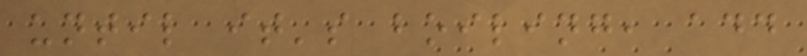until it's boiling, add
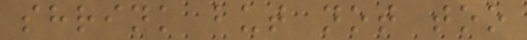shrink but not too
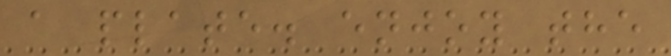a plate. enjoy the
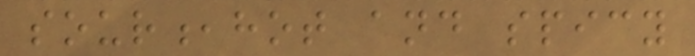sour,hot and spicy
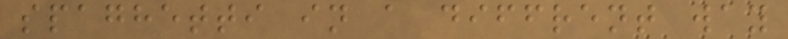spaghetti in a diffrent way
